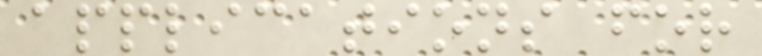applications for
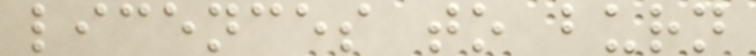licences to burn
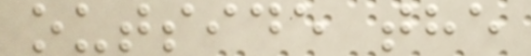outside the
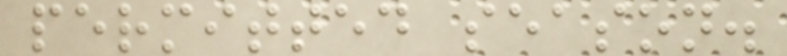permitted season.
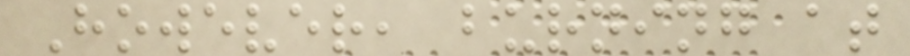However, burning at
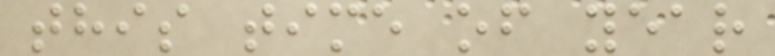this time of year
